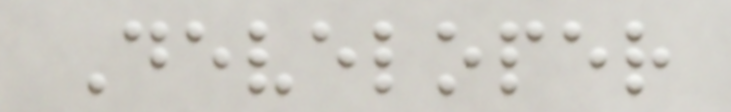Developer
